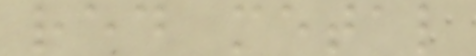red metal
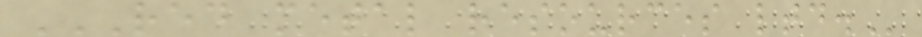RED METAL RESOURCES LTD.
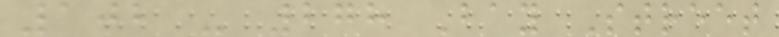102 - 278 Bay Street
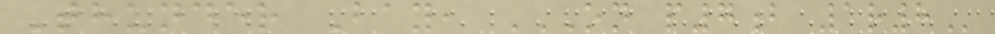Thunder Bay, ON P7B 1R8
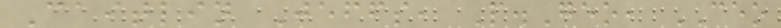Caitlin Jeffs, P.Geo, CEO
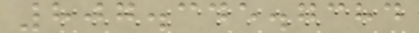807.345.7384
